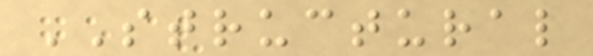STRUCTURAL
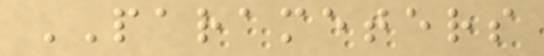PARAMETERS
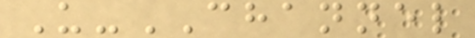U-CHANNEL
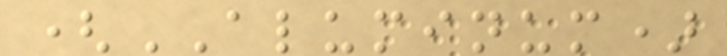(ALUMINUM)
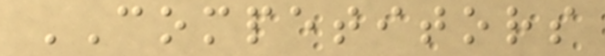COMPETITORS
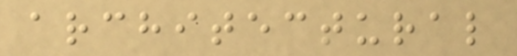architectural
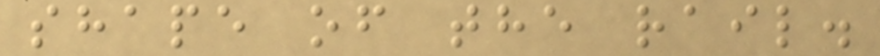shape of the rail.
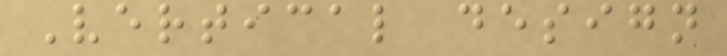Vertical design
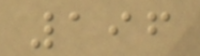196
